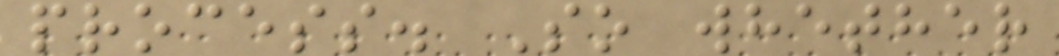process. So whether
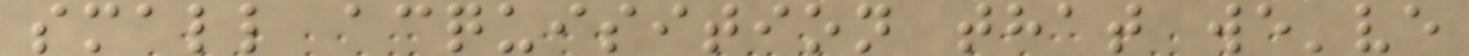small acquisition that we've
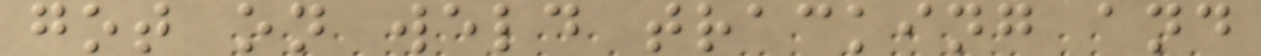got on weld tracking and
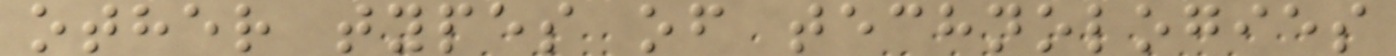other types of technologies
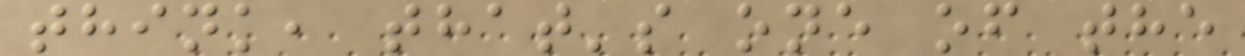think, that's one of the
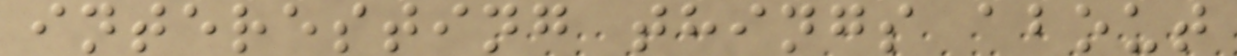interesting things about
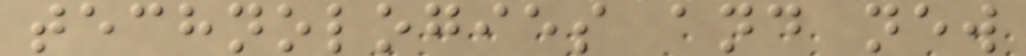technologies and new
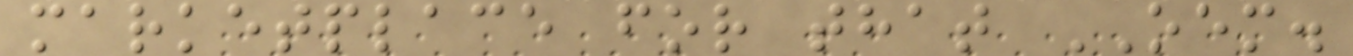marketplace for that OEM.
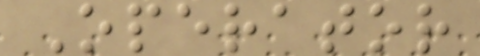Operator
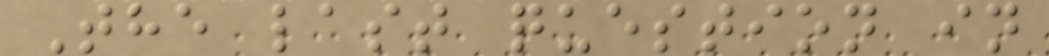The last question in
